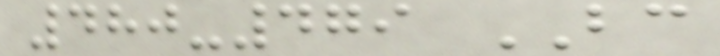480-479 BC
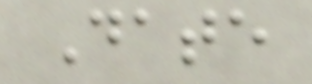Date
